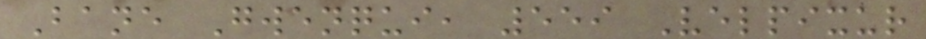Bane Gwenqui, 559 Velpixur
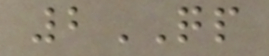2QP
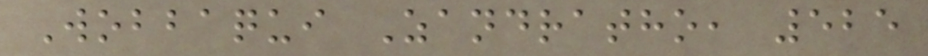Wobbaqui Zandratho, 525
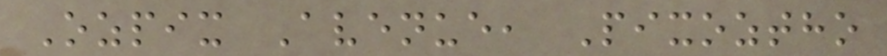Ozpix Avenue, Pixoztho
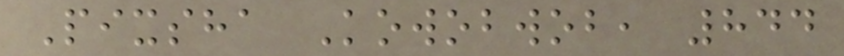Pixsha Kowobwob, 844
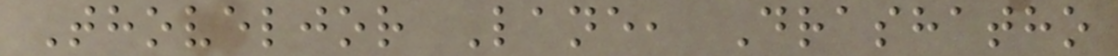Thoveljor Lane, Drashatho
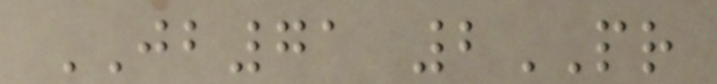JB71 2PR
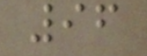96
